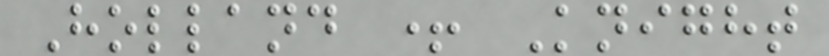Holland + Knight
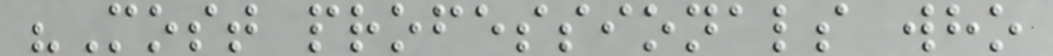"Most professionals who
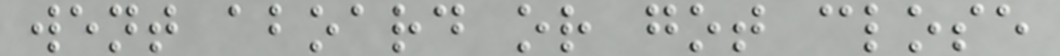went aboard or got close
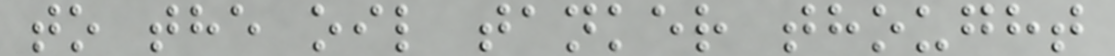to the oil tanker thought
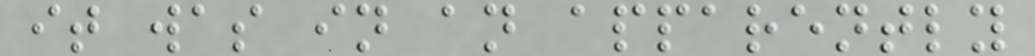it was in an apparently
